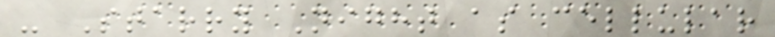- Starry Night as cellular
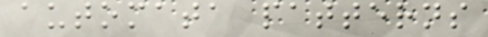automata patterns
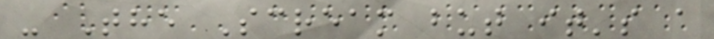- The Scream but it's a
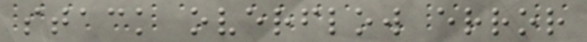stack overflow error
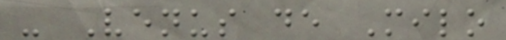- Venus de Milo
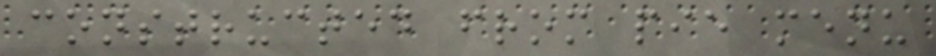constructed from pie menu
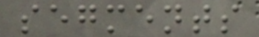segments
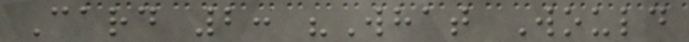Card 2: "What Would
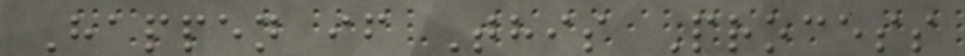Happen if This Process
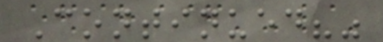Continued?"
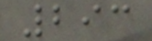293
